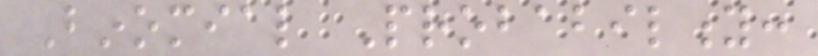Binomial Probability:
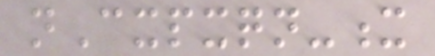nCxpxqn-x
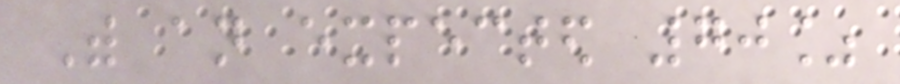With an expected 70%
